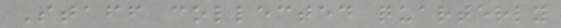Staff collected quarterly
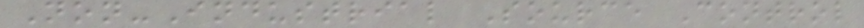Non-Industrial Source Control
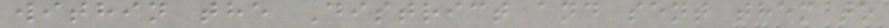within the District and sent them to
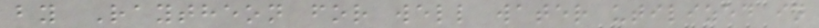by Raytheon for well water utilized in
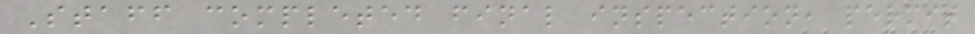Staff completed final inspection, permit
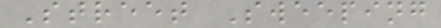Street Sweeping
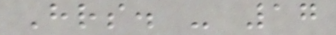Hrs. - 17
